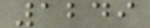1249
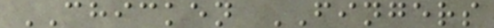CHICKEN FINGERS
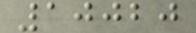10020
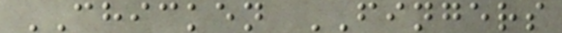CHICKEN FINGERS
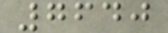7640
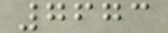7673
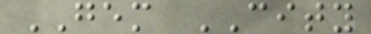GEM CITY
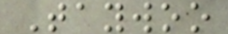Taywoo
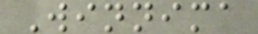Winnima
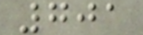701
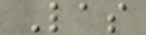Las
